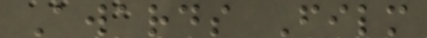Awards Film
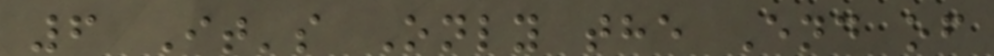6 It's Only the End of
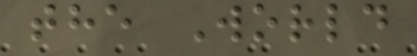the World
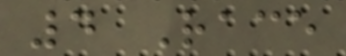4 Race
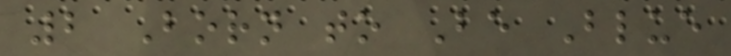2 Born to Be Blue
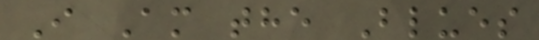I Am the Blues
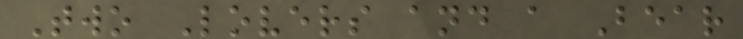Two Lovers and a Bear
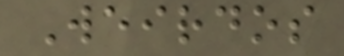Weirdos
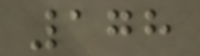178
